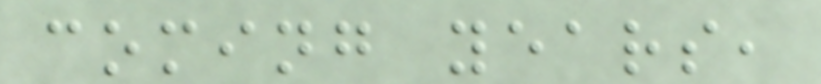coming years,
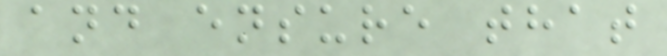and ensure that
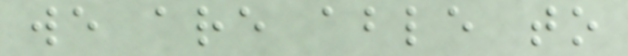we are able to
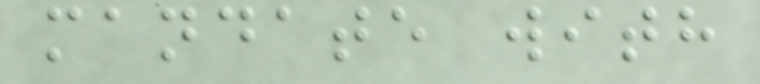mandate with
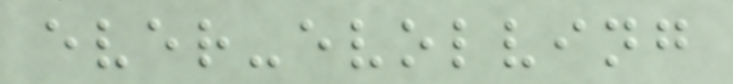ever-evolving
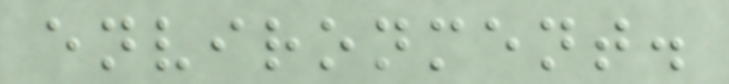environment.
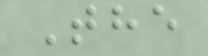The
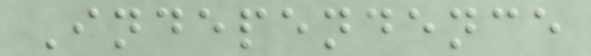Independence
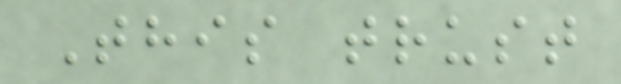This trust
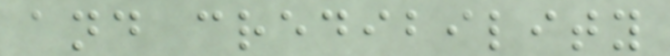and credibility
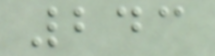243
